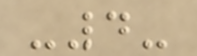-4-
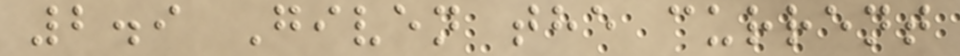2.9 Given the current
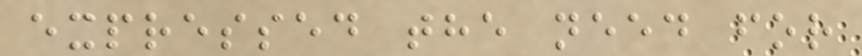expressed the need for
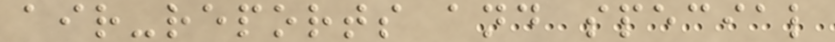air-reports and special
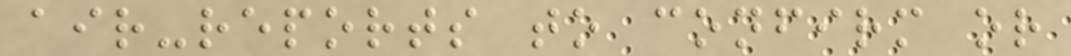air-reports to confirm or
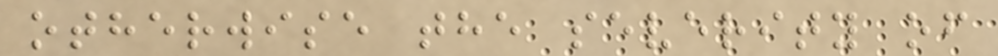otherwise the severity of
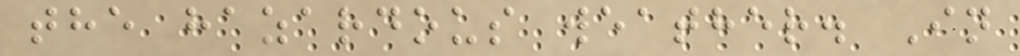the hazardous weather. In
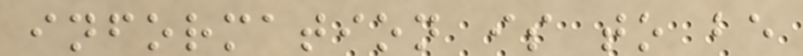information is to be
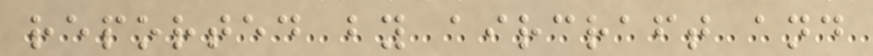reported by aircraft and
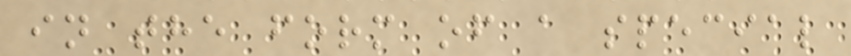in the form of a special
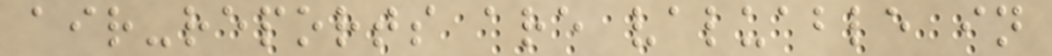air-reports are valuable in
